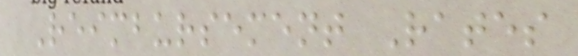Reimbursement Rates
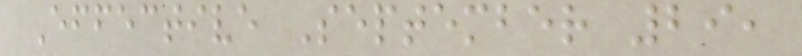Effective September 29,
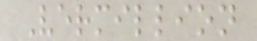Vermillion
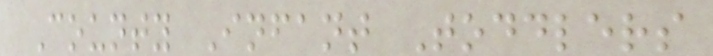County Infant Toddlers
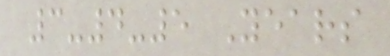3-4-5 Years
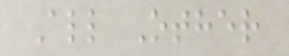All Other
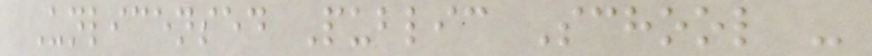Unlicensed Public School -
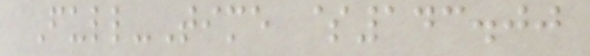Full-Time $143.00
